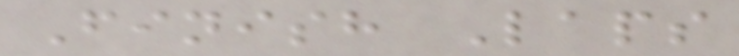Finish Laps
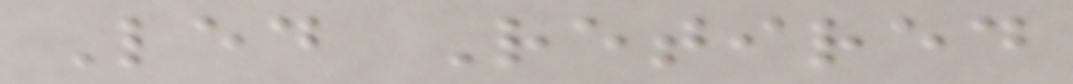Led Retired
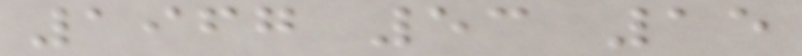1967 53 15
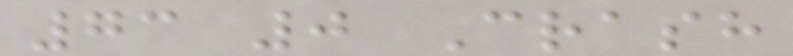73 0 Crash
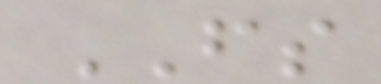FS
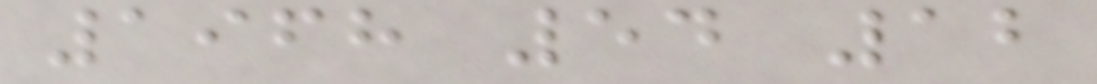1968 54 12
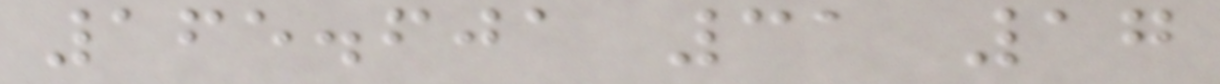165.601 31 17
